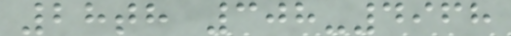28th 308-4968
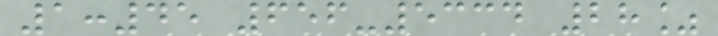1:45 656-5334 28%
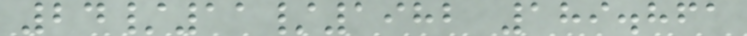24/11/1982 189.861
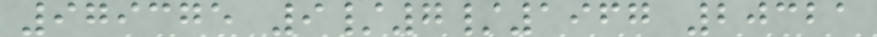979375 9/7/1967 20321
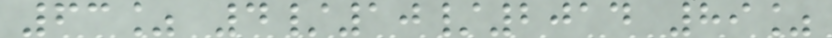63% 4/10/2014 89%
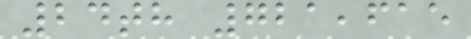24th 721,615
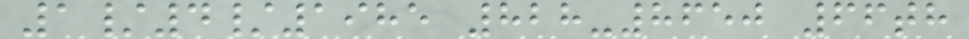1/4/1985 828-8650 66th
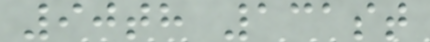90th 131st
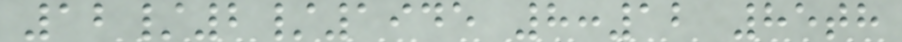12/2/1945 8:12 85th
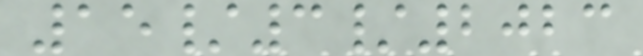15/3/2023
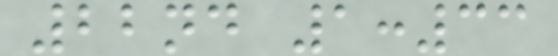22nd 1:33
